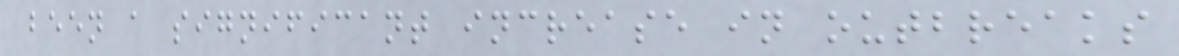been a significant increase in outbreaks
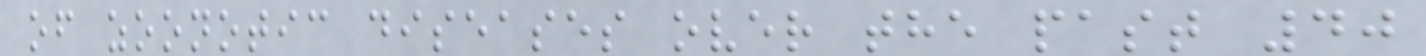of zoonotic diseases over the past 40
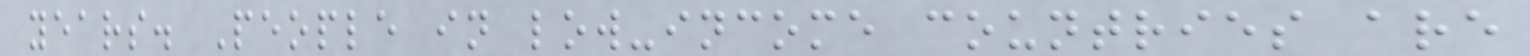years. People in low-income countries are
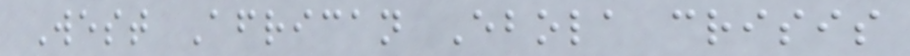West African Ebola crisis
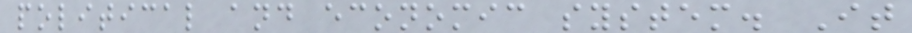political and economic system. It
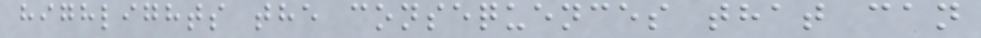highlights the consequences that can
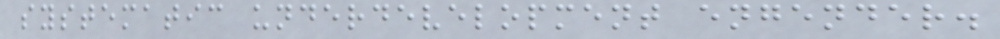systematic underdevelopment engender.
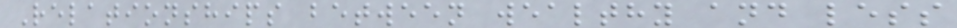Relationships between wealthy and less
